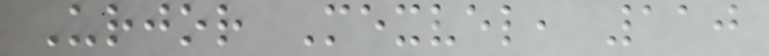Urjor Mexvel, 110
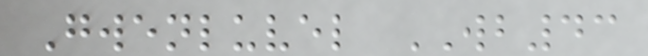Gwenluvel WB43
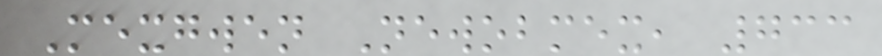Mexgwen Newobmex, 733
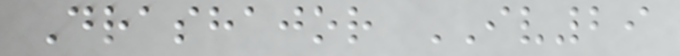Drashajor IV29
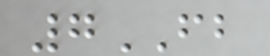7FB
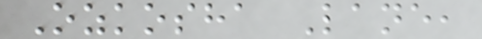Ozkosha Lane,
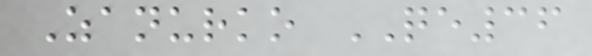Zanurko QE36
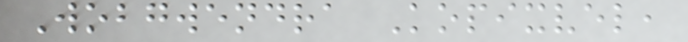Wobgwendra Kopixvel,
